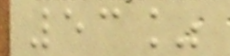53%
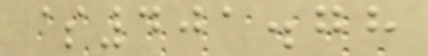$401.78
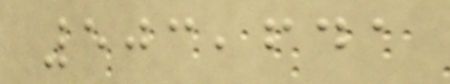503,641
